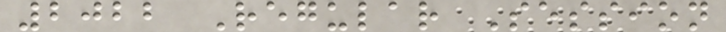2022 Regular Session
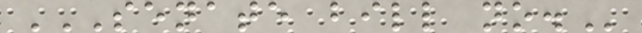SENATE BILL NO.
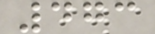473
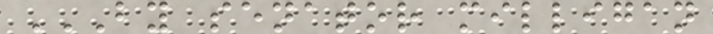BY SENATOR MILLIGAN
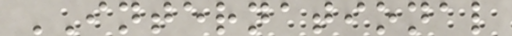INTERNATIONAL
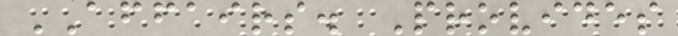AFFAIRS. Provides
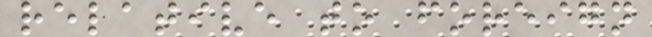relative to foreign
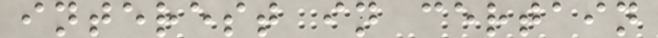interest in certain
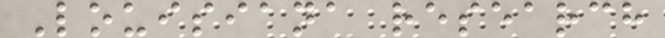Louisiana research
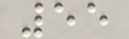55
